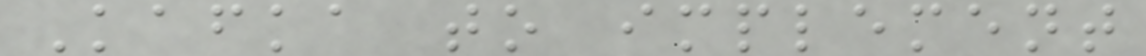Kafka to implement
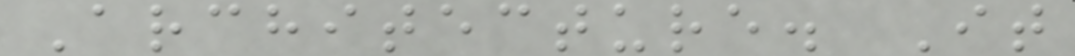Architecture. It
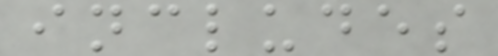includes
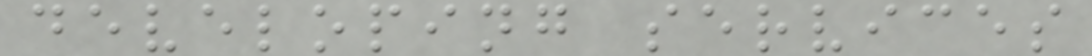developing services
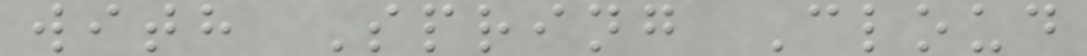with Spring Cloud
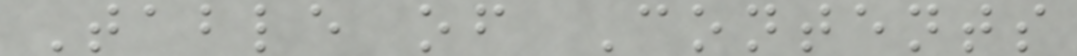Table of Contents
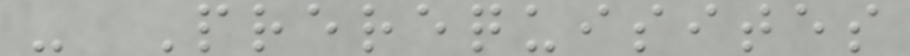- Prerequisites
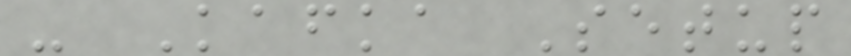- Kafka Setup
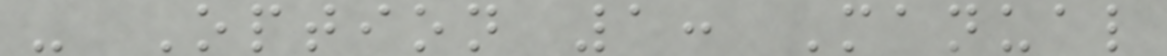- Option 1: Manual
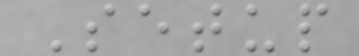Setup
